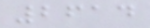2614
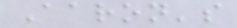Aaron's
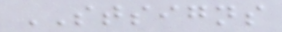STSIGNS
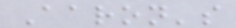Aaron's
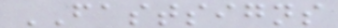FASTSIGNS
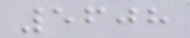5608
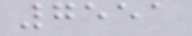7551
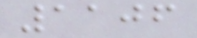1106
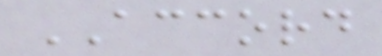ACCORD
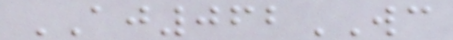AJ062WC
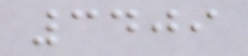3409
